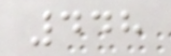448
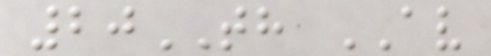20TH AV
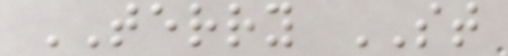TERRY ST
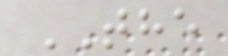THE
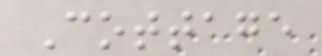Cottage
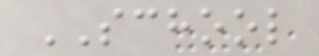SCHOOL
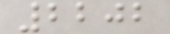2202
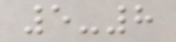5-8
